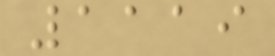1119
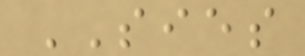SIES
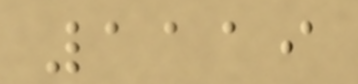1119
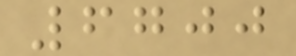6700
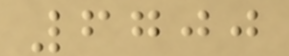6700
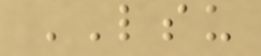LSU
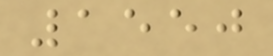1550
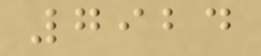7924
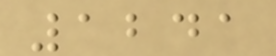1241
